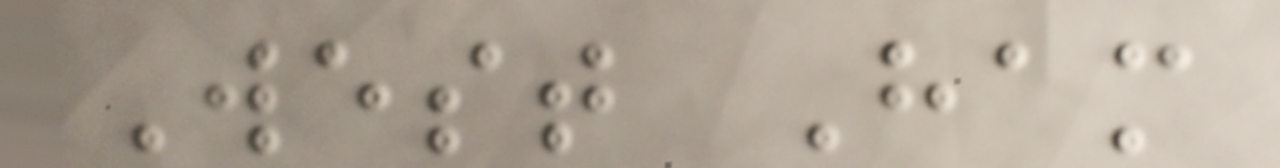West Ham
